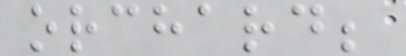orchard;
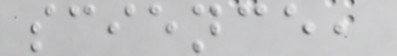science,
